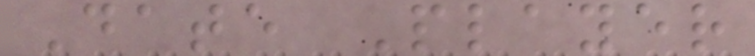Date Player
